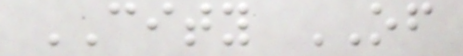CITY OF
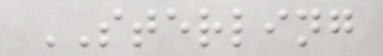STERLING
